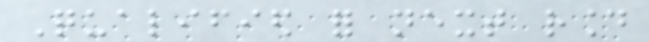Qualified for next round
